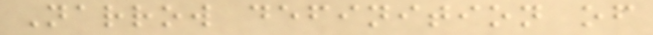Narrow definition of
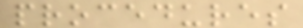procedures
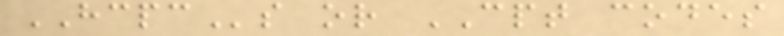HCPCs or CPT codes
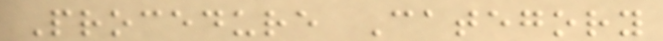Procedure Category
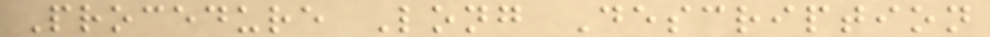Procedure Long Description
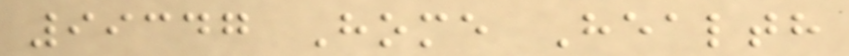99347 Home Health
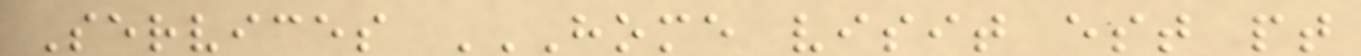Services HOME VISIT EST PT
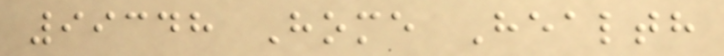99348 Home Health
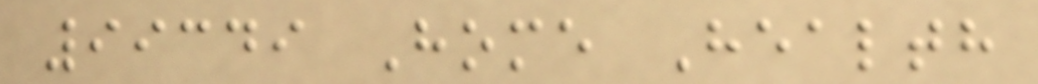99349 Home Health
